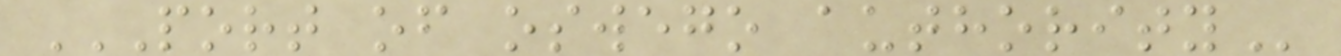PORT OF OSWEGO AUTHORITY
